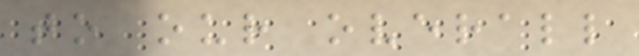to our overall
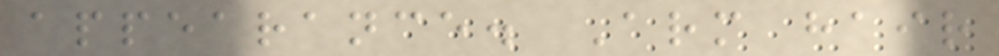appearance. Arm hair
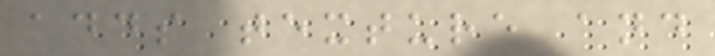adds texture and
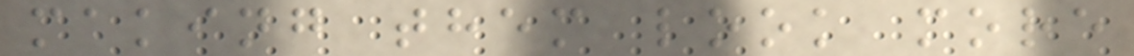making them look more
